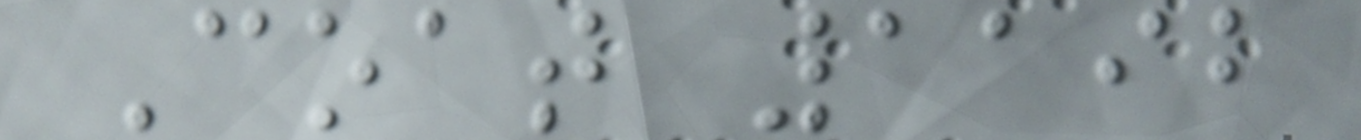Coat 1192
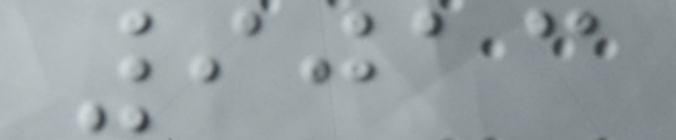9013
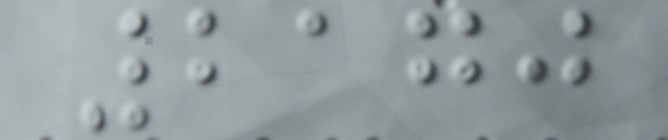2170
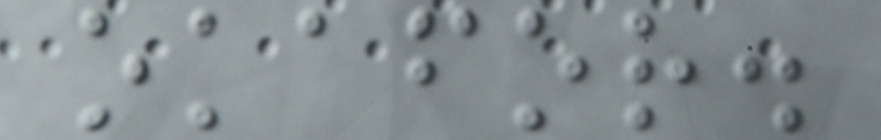okafor.
